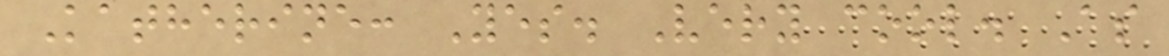Katherine: Yes. Very cool. As
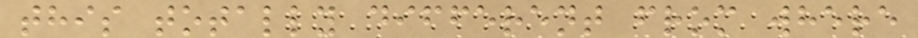this totally different from where
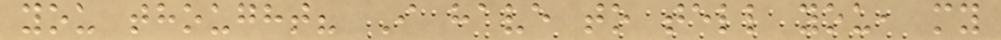you thought? I have to tell you, my
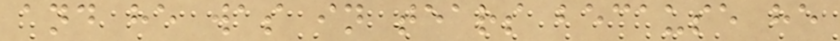and he was in tears because he
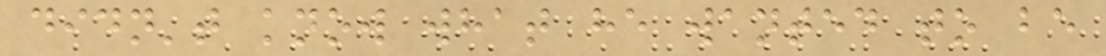didn't know what he wanted to be
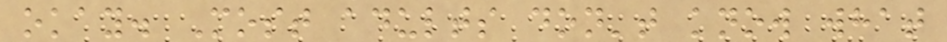okay. Most adults don't know what
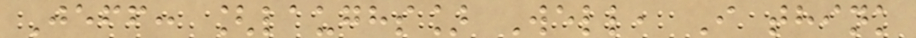Jeff: [laughs] Well, I think
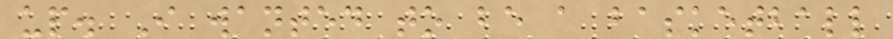up. I wanted to be a basketball
